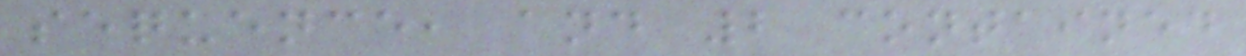sequence, and 2 contained
